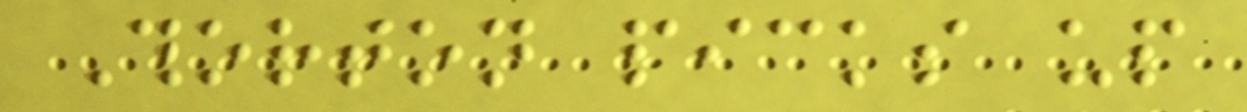Thorton picks up
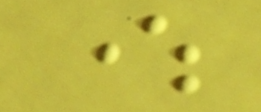where
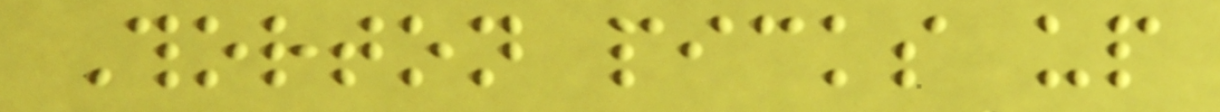Thorton picks up
